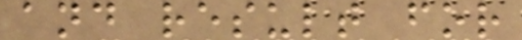and result for
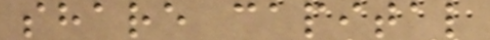share capital
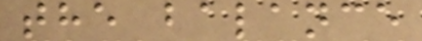the balance
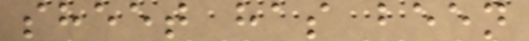sheet has been
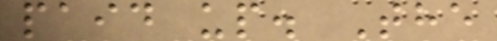paid up. The
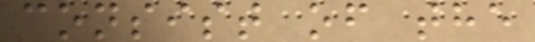consist of the
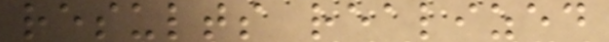results realized
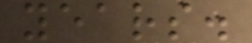years.
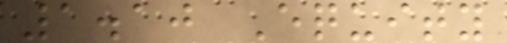1.10 Equity
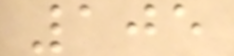105
